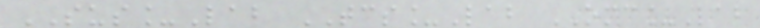SUS_Lab TCS_Lab OMC_Lab
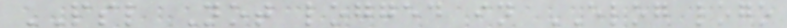PSL Not logged in ELOG logo
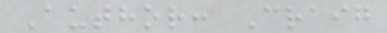Author: Craig
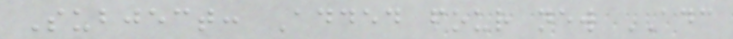Subject: Added four new ADC
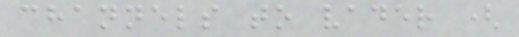channels to vader (
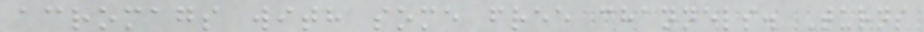acromags with some free channels. Turns
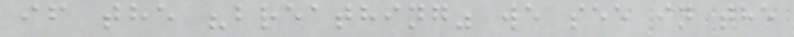if the "breathing" we see in the
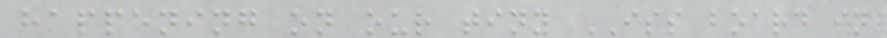happening on our tiny ISS board in
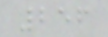256
